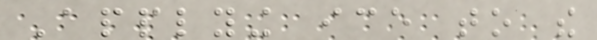Applying ice to the
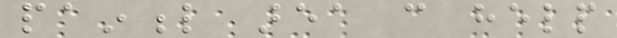painful area can help
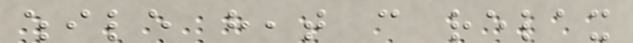while heat can relax
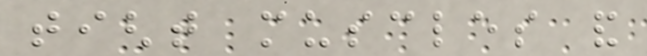tight muscles and
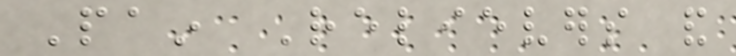Pain Relievers and
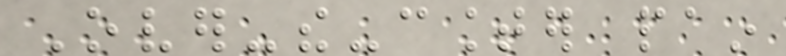Over-the-counter pain
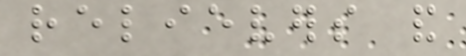relievers and
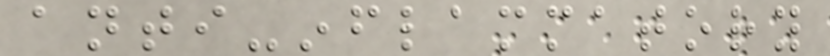anti-inflammatory
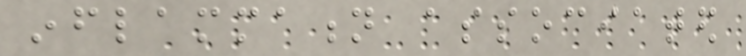inflammation associated
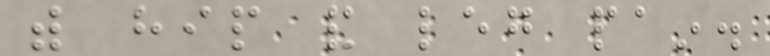with hip and leg pain.
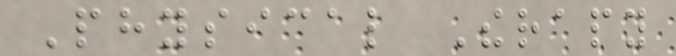Physical Therapy
